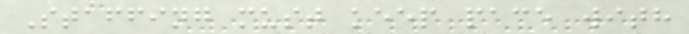Staffing must keep pace with
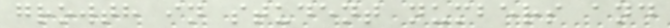growth in student numbers and
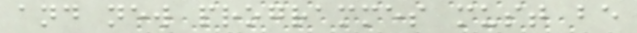and new programmes must be
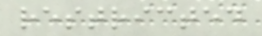restricted
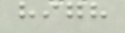high
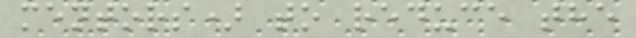mentors) to reduce the
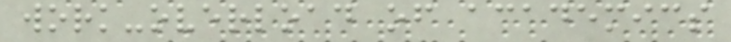work-overload of academics
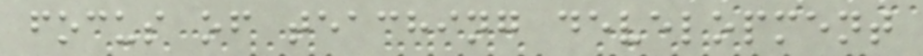focus of teaching development
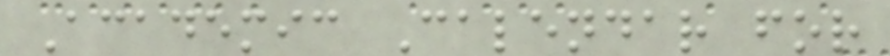Academic Calendar for
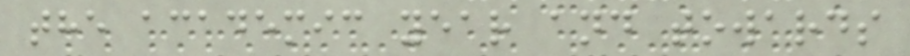the academic year and towards
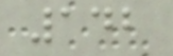142
